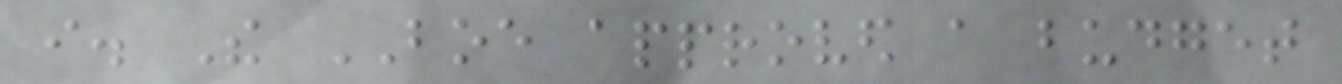i. The BOE approved a budget
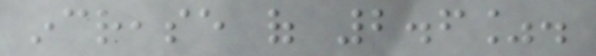increase of 2.6%.
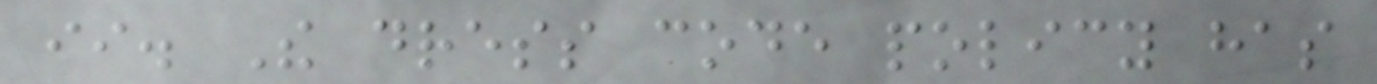ii. The dress code policy has
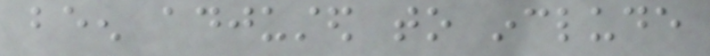been adjusted to include
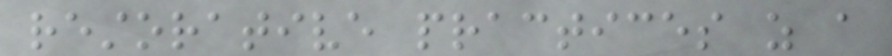restorative practices as a
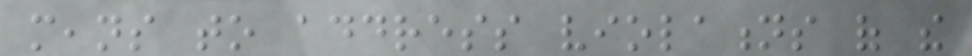means to address violations of the
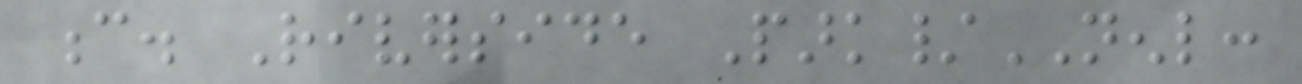c. Riverside Park/NENL:
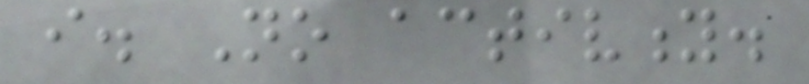i. No activity.
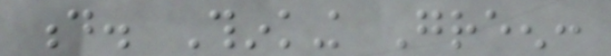d. Thinking Green:
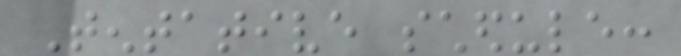Tentative schedule:
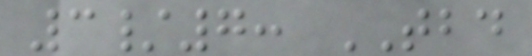3/7: TBD
